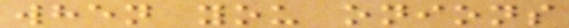when you onions
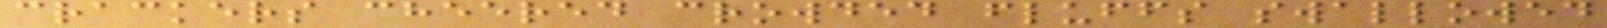crackers cheered crowded fluffs swallowed
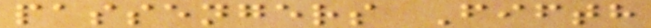passengers Fifth
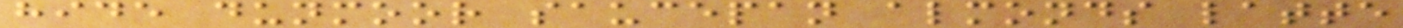hide dunmoor saucepan almonds latte
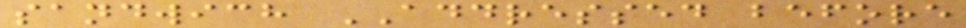sandwich ADDRESSED before
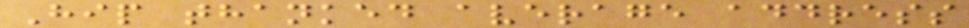Hip thanked average address
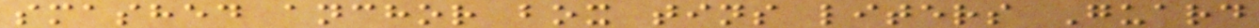smashed anchor box tins liters Guard
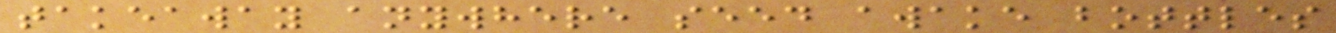takeaway anywhere seed awake bottles
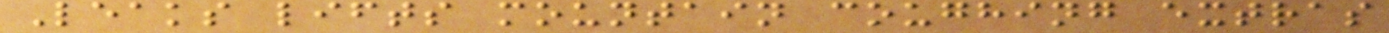Leaks lifts mountain coughing extras
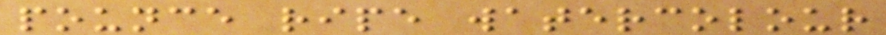pounce ripe watercolour
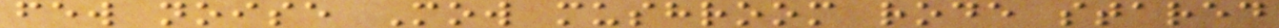few noise Mow mushroom rode stared
